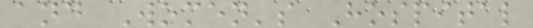and Women's Hospital
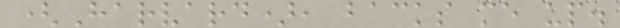(Harvard), backs me up.
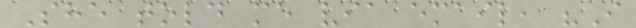She told me via email, "I
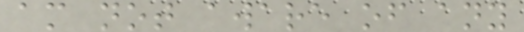am not aware of any
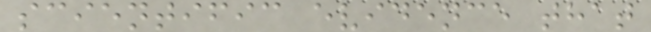scientific evidence that
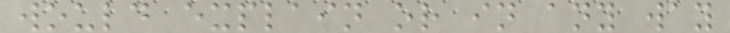would explain or in any way
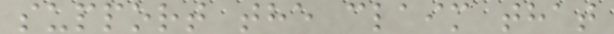support the claim that
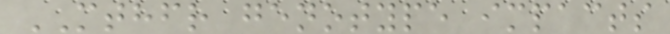MTHFR genotype impacts
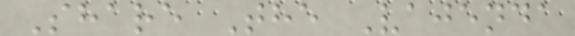Share The Vajenda
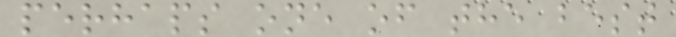perhaps one of the best
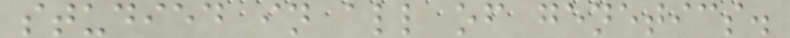studied in all of genetics.
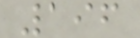196
